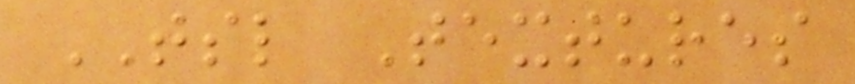TSL Textures
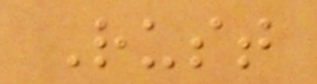Rust
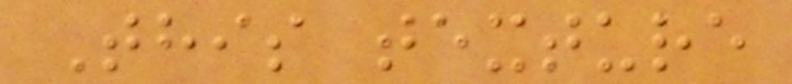This texture
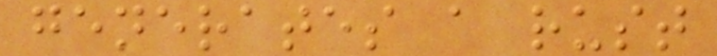generates a rust
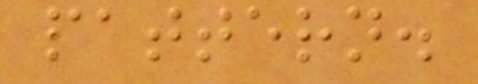pattern.
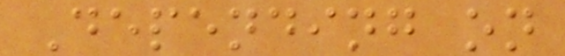Depending on
